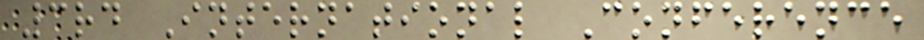3rd International Conference
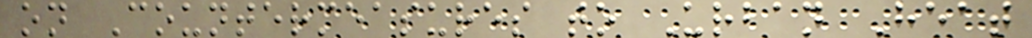on Countermeasures to Urban Heat
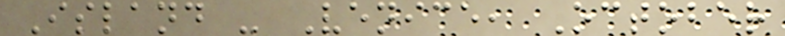Island - Venice, October
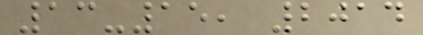13-15, 2014
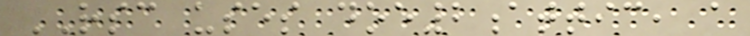RSC uses doe2attic, a
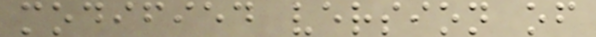modified version of
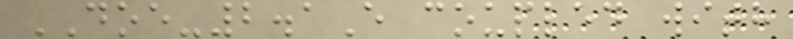DOE-2.1E coupled with
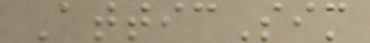AtticSim
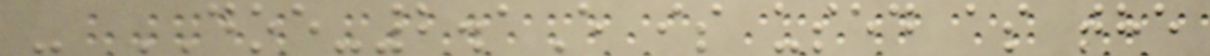- DOE-2.1E is used as the
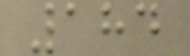184
